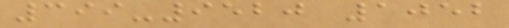399-9520 1052
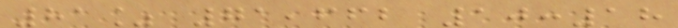81% 71,662 10:18
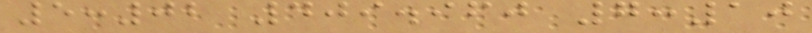5:02 409.960 7:10
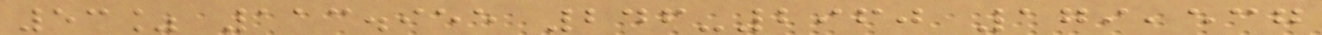53% 113.955 246-2960 179,537
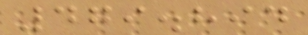479.894
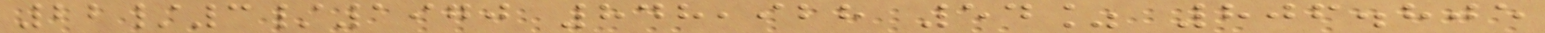22/3/1970 848,928 54% 806.805
